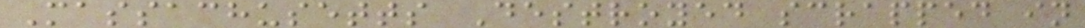Massachusetts Destroyed scrapped in
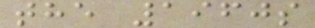the 1960s
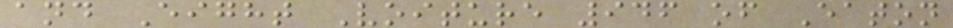and Eight Voiture 946 of Eaton
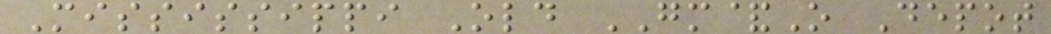Mississippi Old GM&O Depot
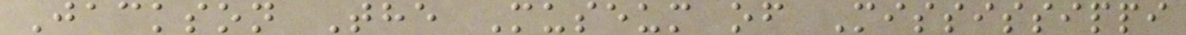Jackson The Museum of Mississippi
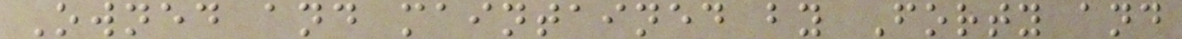Owned and maintained by Forty and
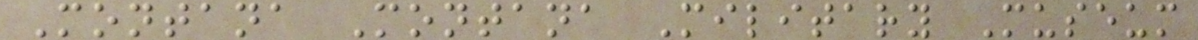Montana Montana Military Museum
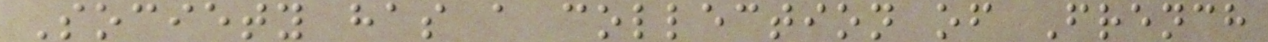Society has a collection of French
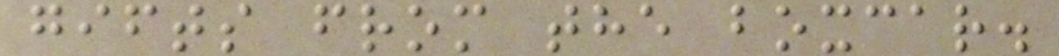gifts from the boxcar.
